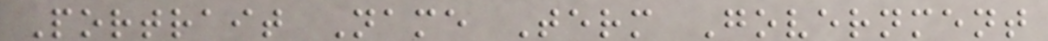Portrait Name Term Government
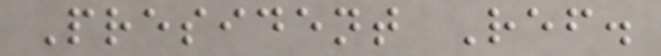President Ref.
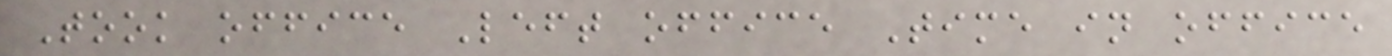Took office Left office Time in office
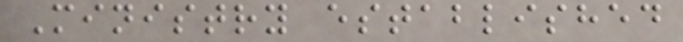Ministry established
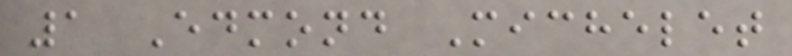1 Edmond Michelet
